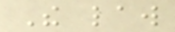The law
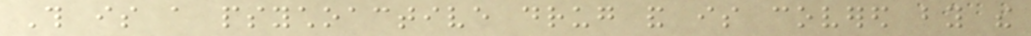This is a psychoactive drug and is covered by the
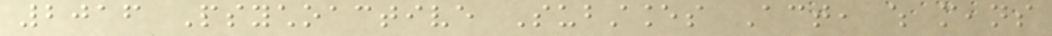2016 Psychoactive Substances Act, which means
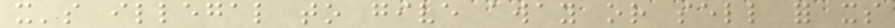it's illegal to give away or sell for its
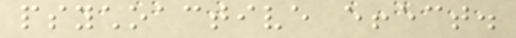psychoactive effect.
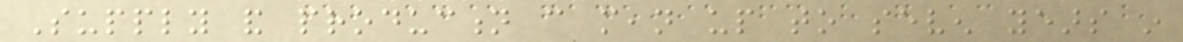Supply and production can mean up to seven years in
